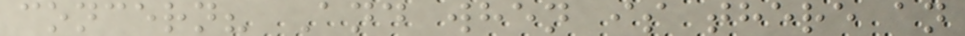concern? And when is there an
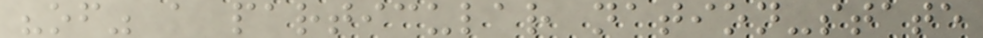"of" a particular nation-state
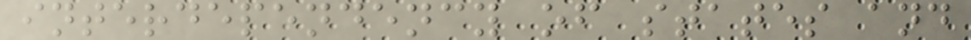interdependency of states and
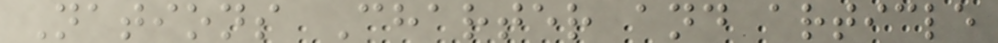Nations Charter and article
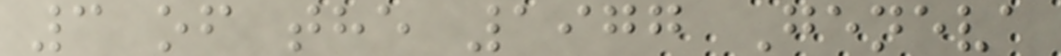3 of the 1977 Geneva
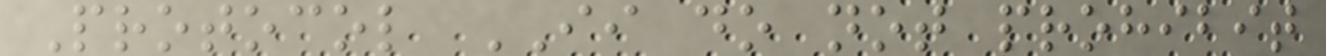Protocol II do not prohibit
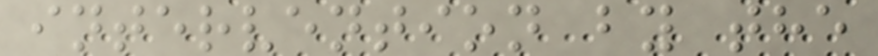intervention by the
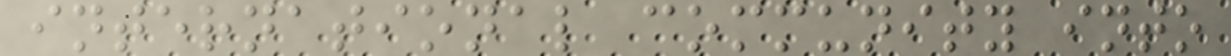international community into
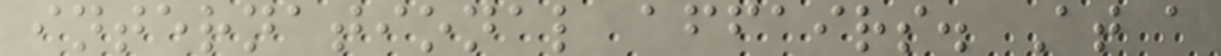international affairs. At a
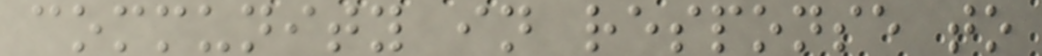community in response to
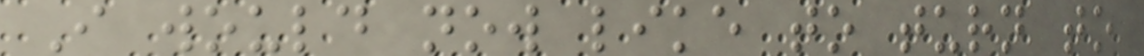I would now like to turn to
